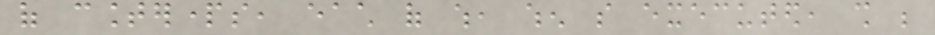of counterparts, each of which, when so executed, shall be
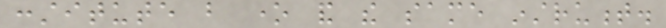constitute but one and the same instrument.
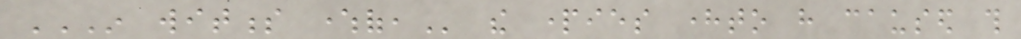IN WITNESS WHEREOF, the parties hereto have caused this
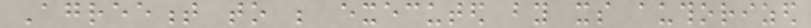Agreement to be executed by its authorized
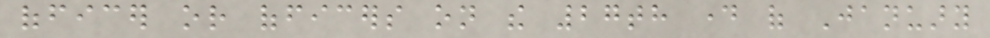officer or officers on the 27th day of January
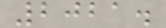2021.
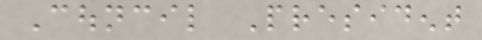Council President
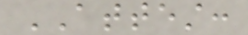ATTEST:
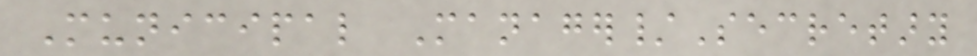Municipal Manager/Secretary
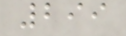299
